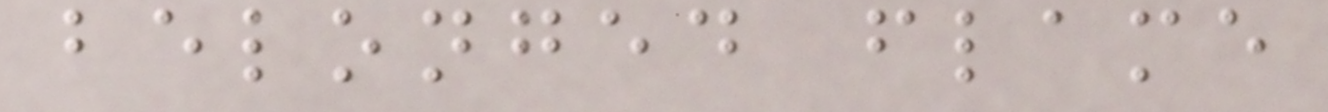belonged flame
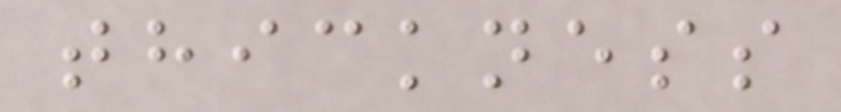thickness
